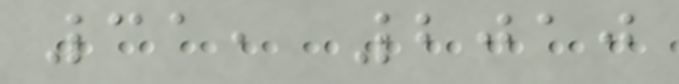31, 2010
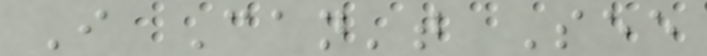I Can't See
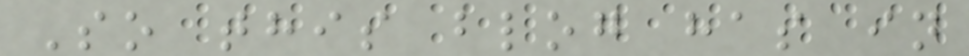So this blog has in
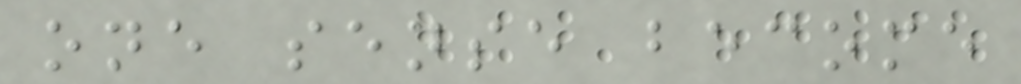one sense become
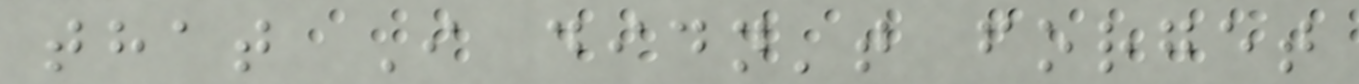that I didn't forget
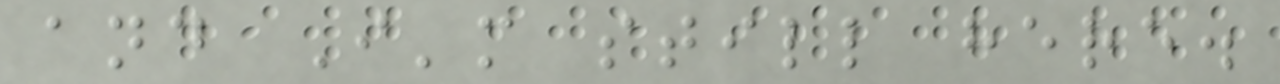and I'm still here.
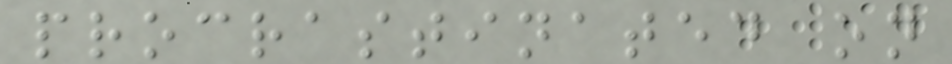procrastinated on
